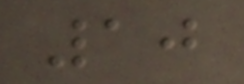10
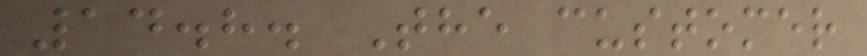14.8. The customer
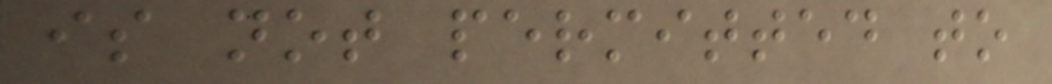is not permitted to
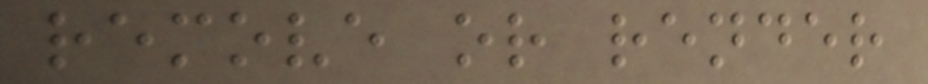remove or render
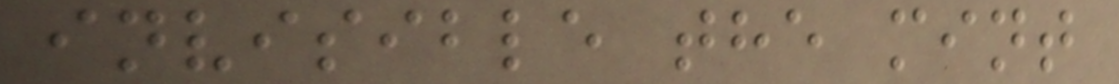invisible the mint
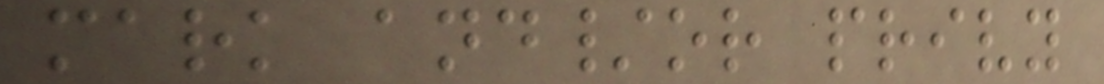mark and/or privy
